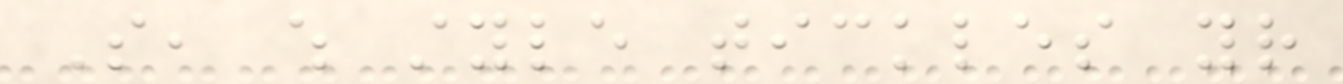So, which style tickles your
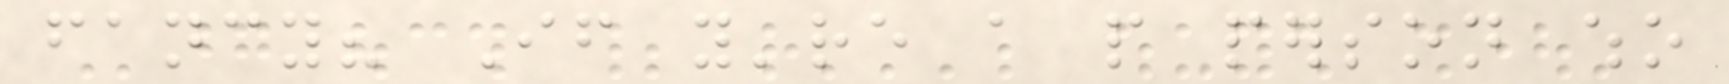fancy? If you're a people person who
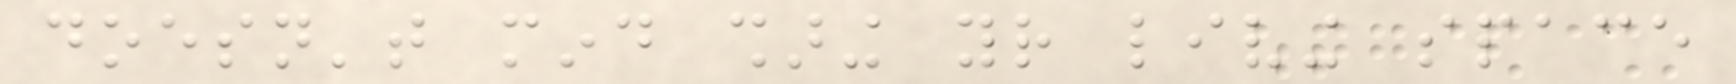doesn't mind sharing your living space
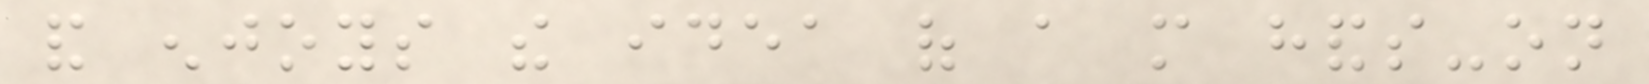and enjoys the idea of a more hands-on
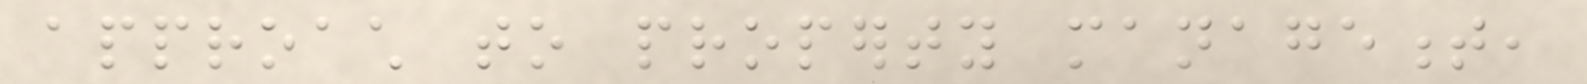approach to property management,
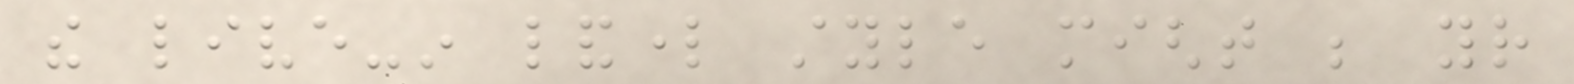the live-in landlord style might be your
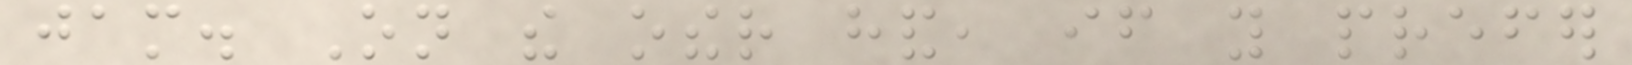jam. On the other hand, if you prefer
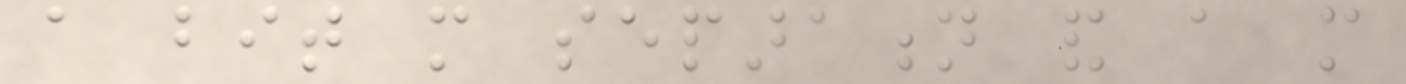a bit more separation and a more
